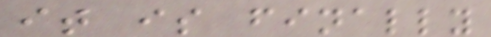it is finally
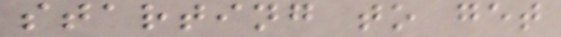starting to get
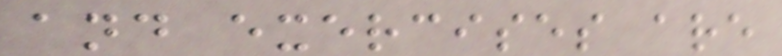and exercises are
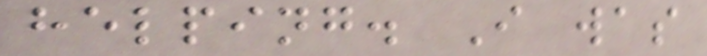helping. I was
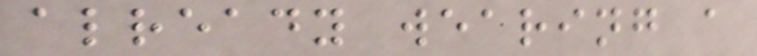already wearing a
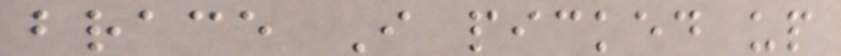brace I picked up
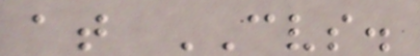at CVS.
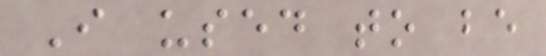I used to be
